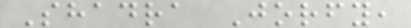Shadra Jorfy,
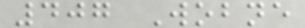407 Wobne
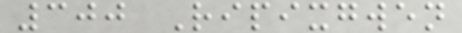300 Ripixgwen
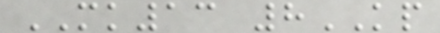MK13 8KP
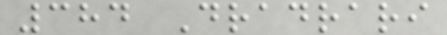384 Dradrari
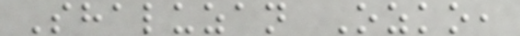Shaluzan Ozko,
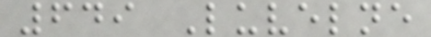649 Luvelne
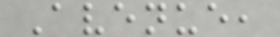Avenue,
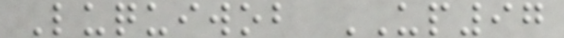Luquiwob UP97
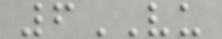6VU
